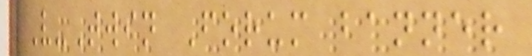V-Twin Forum banner
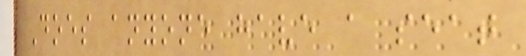Does anyone have a seat
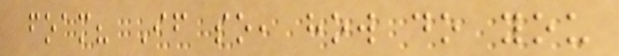foam? If so, how do you
